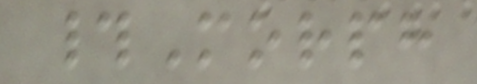#Morph
